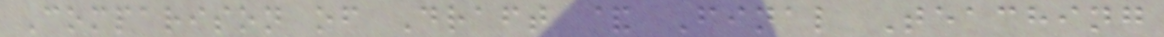Comparison of Draft & Final Teaching
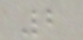2
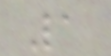1
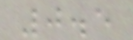0.5
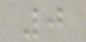0
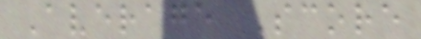Average Score
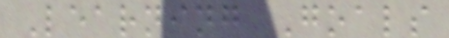Learning Goals
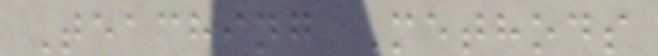Teaching Methods
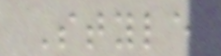Style
